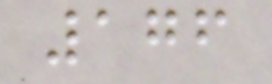176
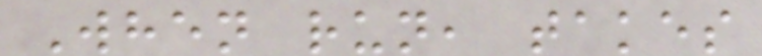When run, takes
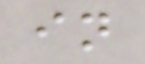in
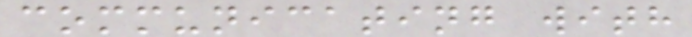communicating with
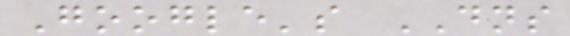Google's DNS
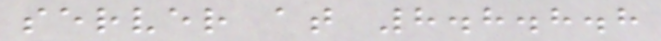server at 8.8.8.8
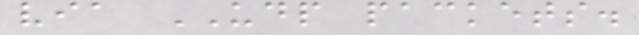via UDP packets.
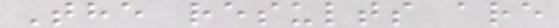The results are
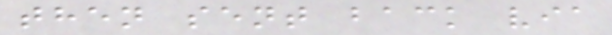then sent back via
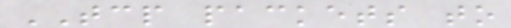TCP packets to
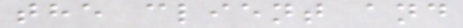the client and
